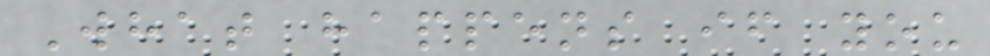What happens if you
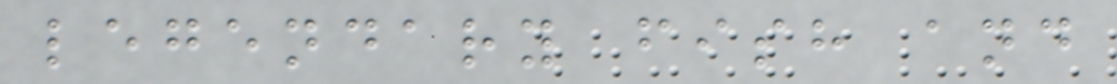legendary fish and
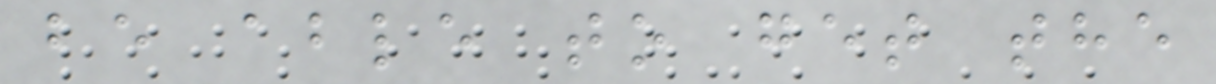be able to get the
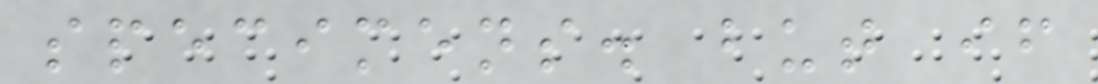specimens. but if
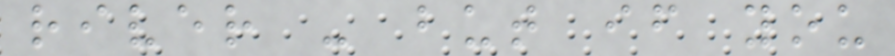river - but if you
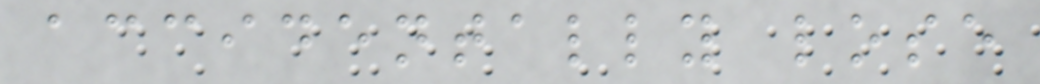accidentally lose
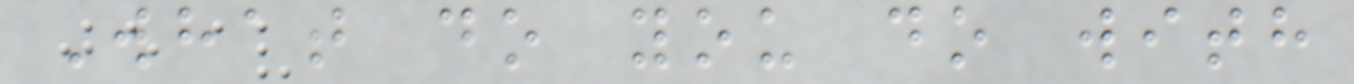What do you do with
